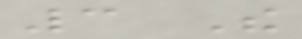3 The
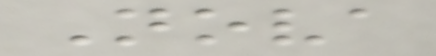Nova
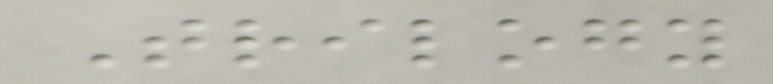Trilogy
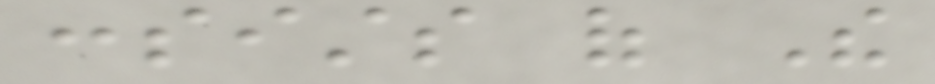consists of The
